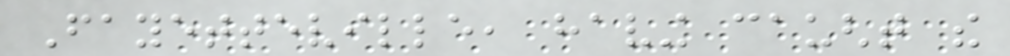Fayetteville, having caught the
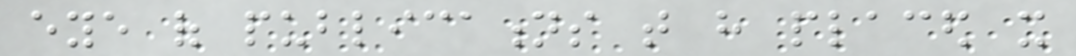eye of publications that have placed it
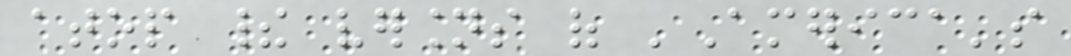atop their versions of 'America's
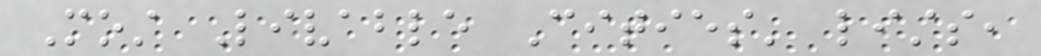Most Livable Cities' lists,
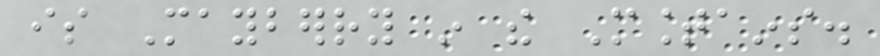is Mayberry in the Mountains.
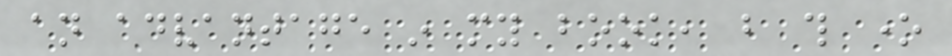an advantage in my book, but this one
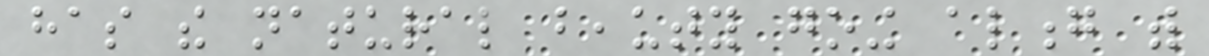has the natural beauty going along with
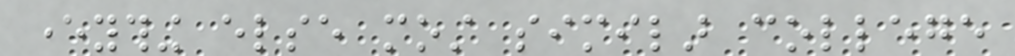everything else most similar college
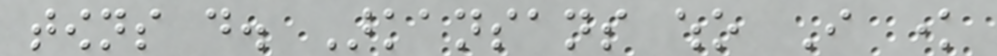towns do. Arkansans who I know
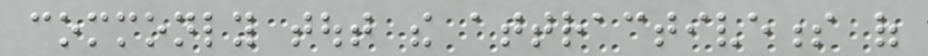commonly tout the attractiveness of
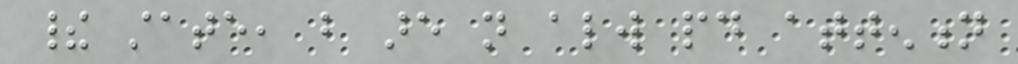their state, but are not always paid attention
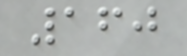160
